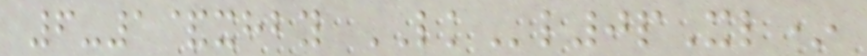6-1&xhby LKl0pXl*
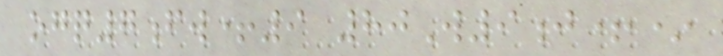ogq7fw+9 80W9j+*
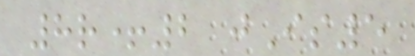8r+2 jIs5
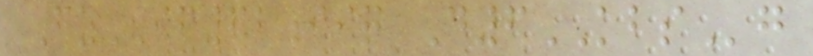GyIF62iiq D6KBSg
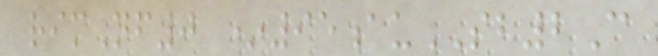rimNf0 *95auSB2C
